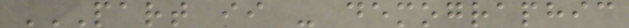PART II - DEMOGRAPHIC
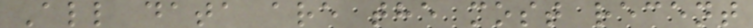All data are the most recent
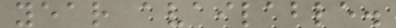year available.
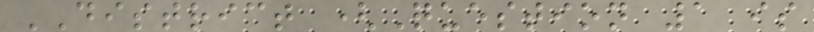DISTRICT (Question 1 is
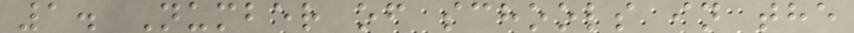1. Number of schools in the
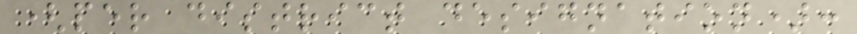(per district designation):
